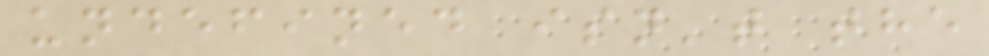undefined isn't the
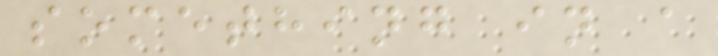something in a
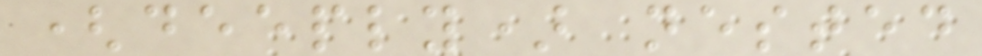(deeply) nested
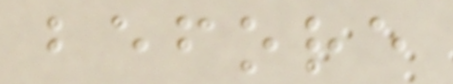before
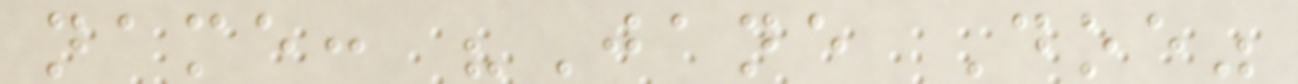name: "Jane Doe"
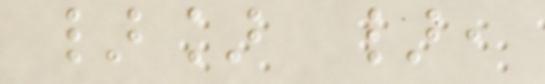}] },
